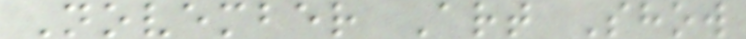November Art Show
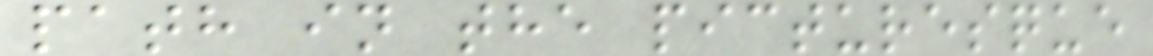path in the picturesque
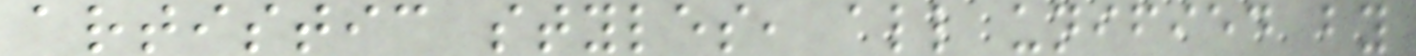artistic styles, all unified by
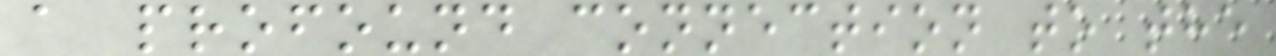a profound connection to the
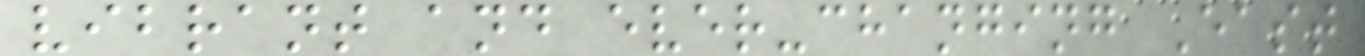vibrant and ever-changing East
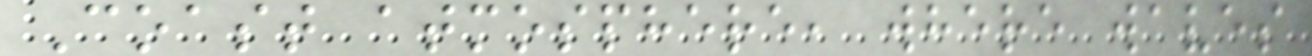Coast atmosphere, where waves
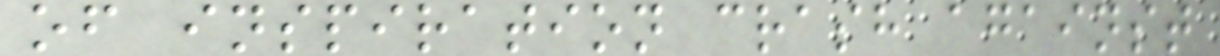of inspiration crash against
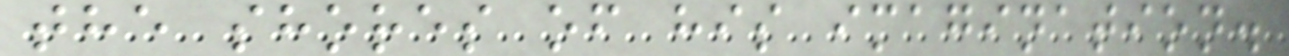the shores of his imagination.
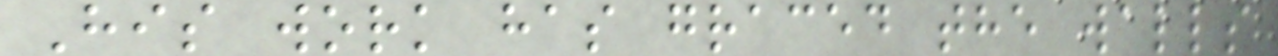His work has graced the walls
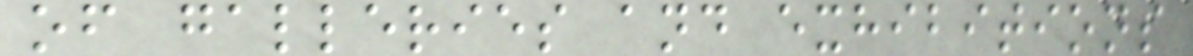of galleries and exhibitions
